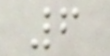6
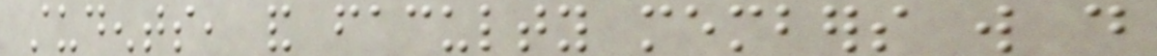students, and faculty members will do
